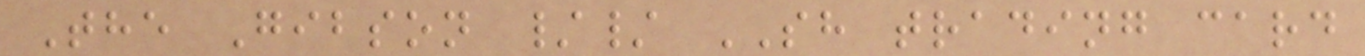The Gibson // SH trading card
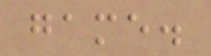game.
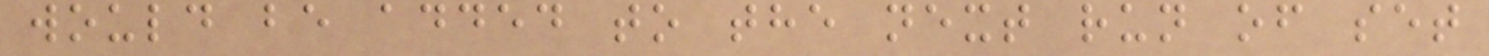would be added to the next run of set
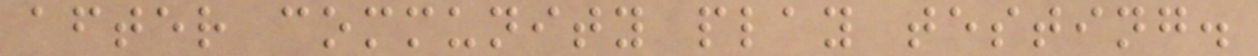after community play testing.
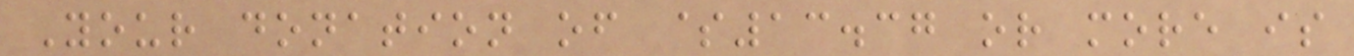Your donation of $13.37 or more is
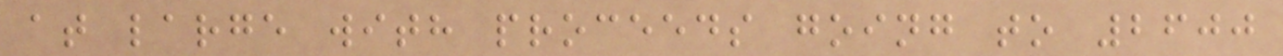at large with proceeds going to 2600
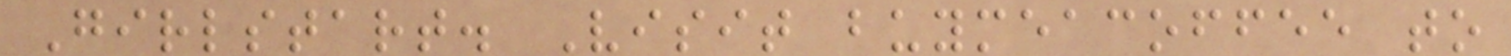Girlstart. Visit buymeacoffee to
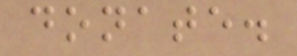donate.
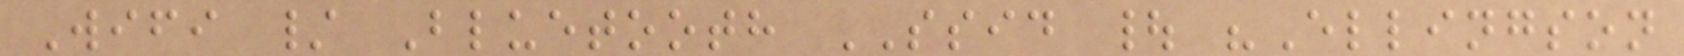Wifi / Bluetooth SSID | "Ellingson
